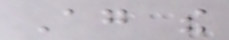Again the
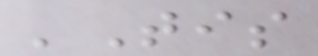'Tis
